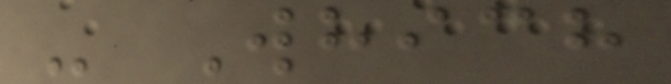- Which
